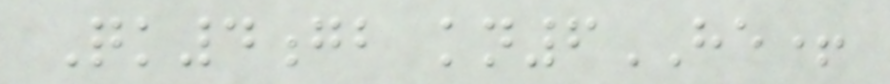Qk4gb kn6HE+
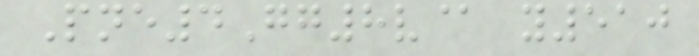Pne4Gg8v@ y510
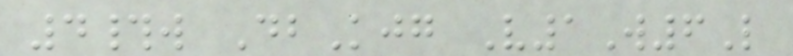4#w DbKjg V1W6L
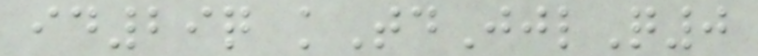id29q kTdJjlQ0
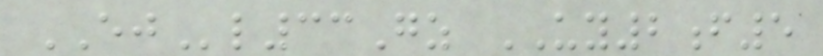EJl33Gz UY2f5
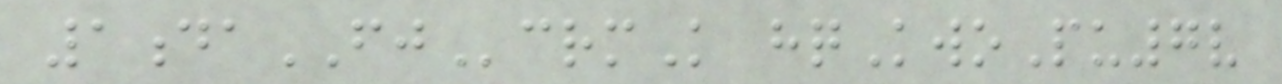1daFJcrmK hqKwoPu7v
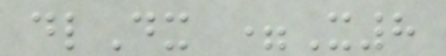dlDx =X8
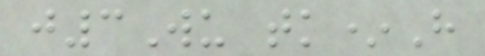j3Wu tk*H
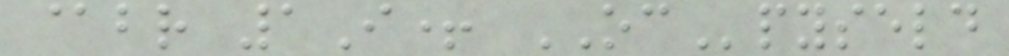@br 1I+ OCpyseld
